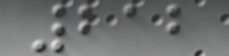212
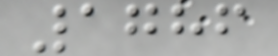1786
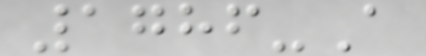1786-A
